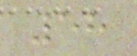58
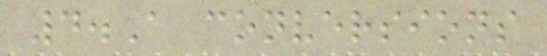4.A conversions
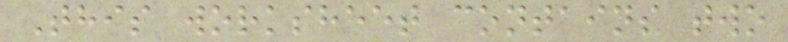This worksheet contains two
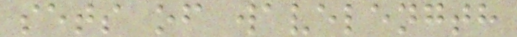sets of wavelength
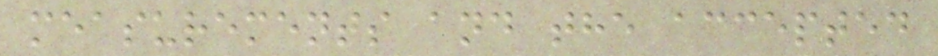measurements and the accepted
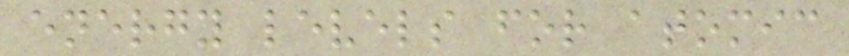energy levels for atomic
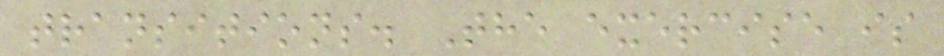transitions. The exercise is
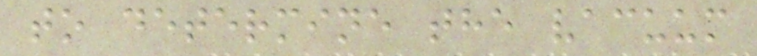to determine the vacuum
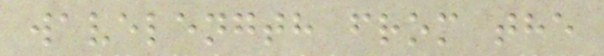wavelength from the
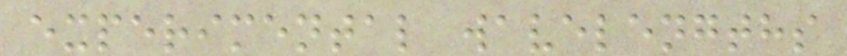experimental wavelengths
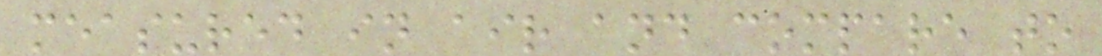measured in air and compare to
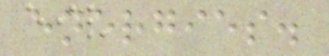energies.
